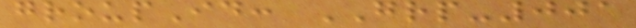groupId: GRP-001
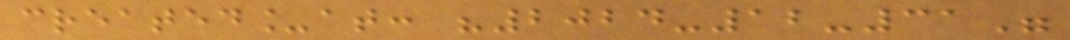created_at: "2024-12-31"
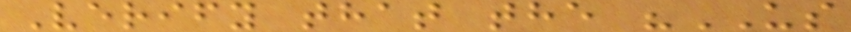Verify that the "US
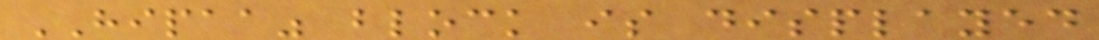HIPAA" block is displayed
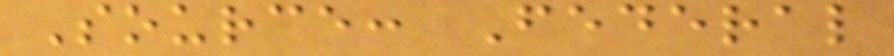Source: Federal
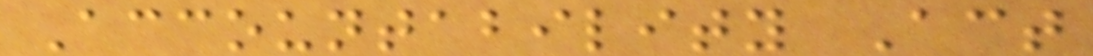Accountability Act
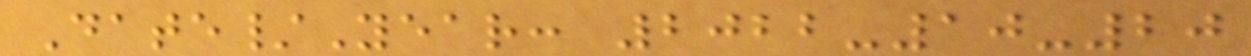Date/Year: 2022-10-20
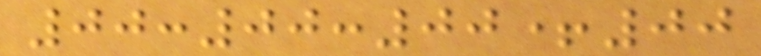00:00:00+00
